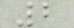2
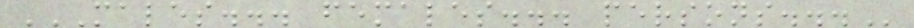MALES... FEMALES... PERSONS...
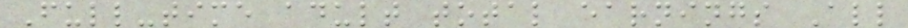Full-time adult total earnings All
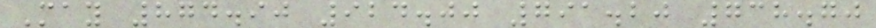May 874.90 924.00 791.20 738.70
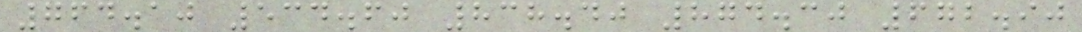764.10 534.60 838.40 874.30 672.90
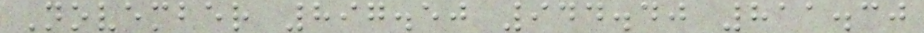November 897.50 944.40 811.30
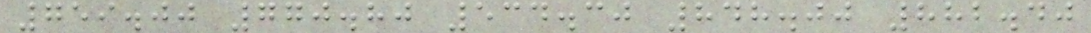759.00 770.80 534.30 848.00 882.40
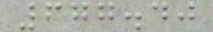677.40
